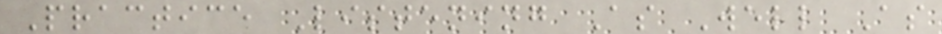Practice Listening As Well As
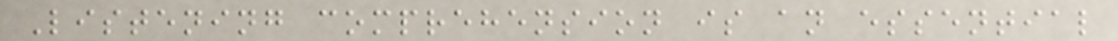Listening comprehension is an essential
